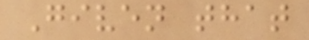Given that
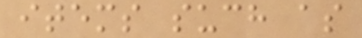items such as
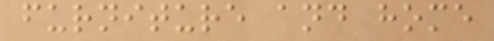furniture and home
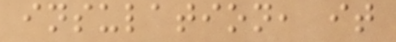insulation, it
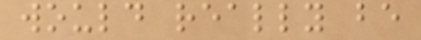would really be
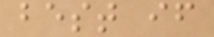best if
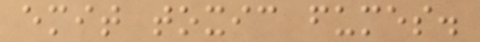emit toxic fumes.
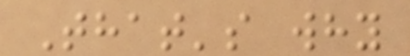That's why
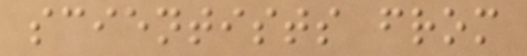scientists from
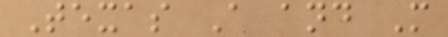Texas A and M
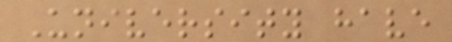University have
